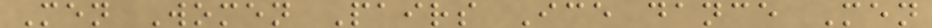Men Women Pairs Ice dance Men
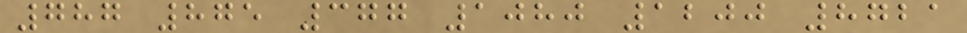787 875 377 1080 1200 8721
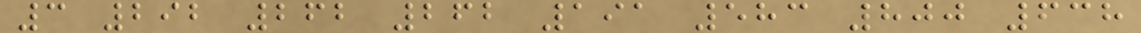3 292 262 262 191 583 800 638
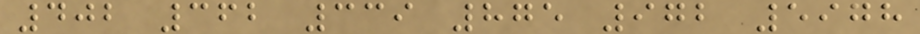402 362 339 875 972 5978
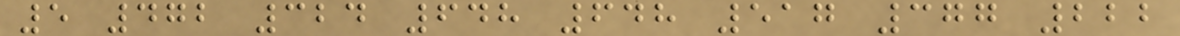5 472 324 648 648 517 377 222
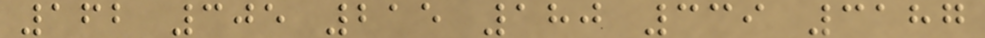162 305 215 180 339 3187
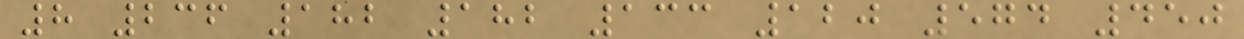8 236 182 182 133 120 574 450
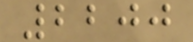2200
